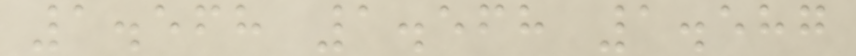1.568 1.568 1.587
